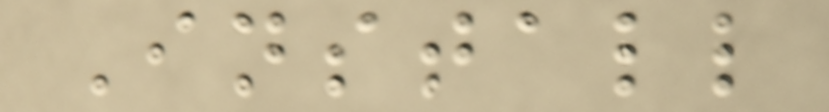Install
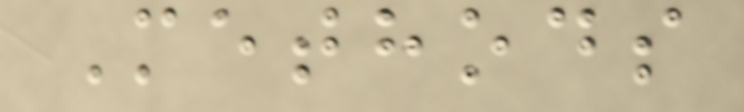Methods
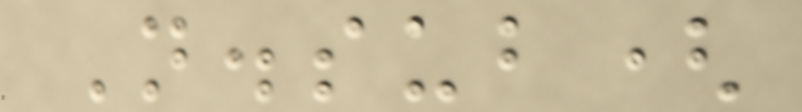N.sub(
